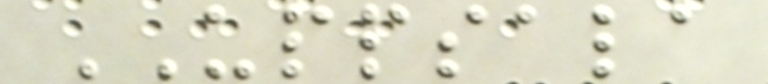UPPSALA
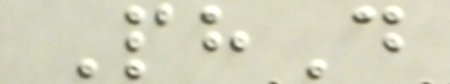PhD
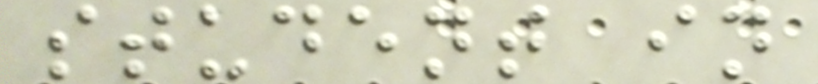student in
